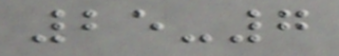25-7
